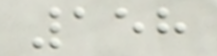158
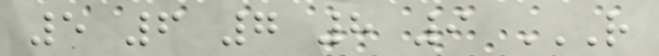5 6 7 8 9 R
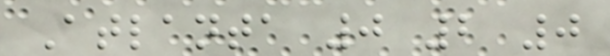Atlanta 0 2 0
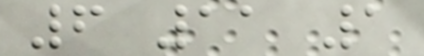6 11 1
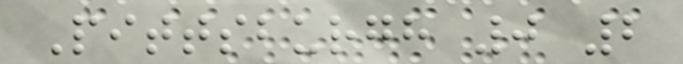Pittsburgh 0 2
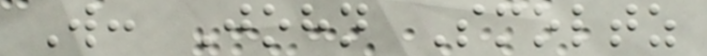W: John Smoltz
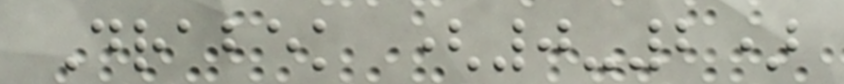Drabek (0-2)
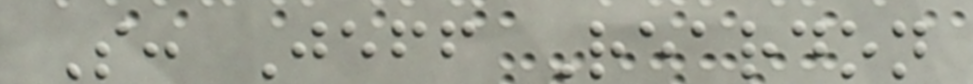S: Jeff Reardon
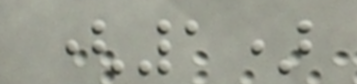(1)
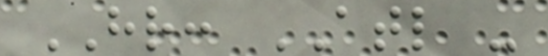HR: ATL -
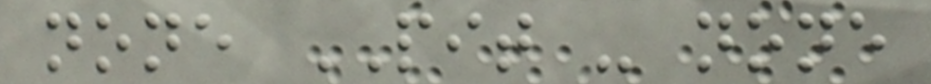none PIT - none
